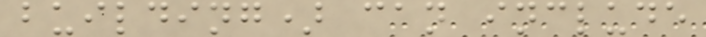building) can include
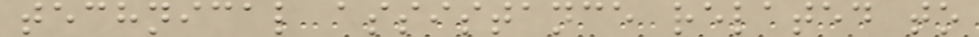technical assistance related to
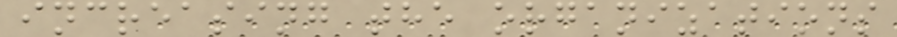increasing the organizations
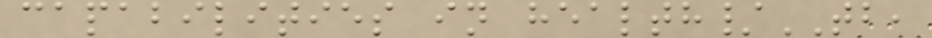capabilities in health/TB,
